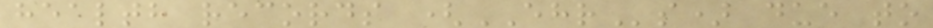health records (EHRs) due to
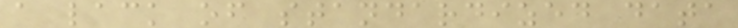a lack of standardized data
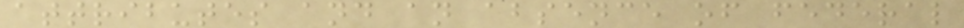attributes and an absence of federal
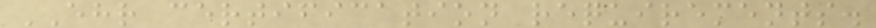EHR certification requirements.
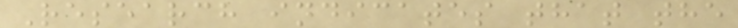Research indicates that the
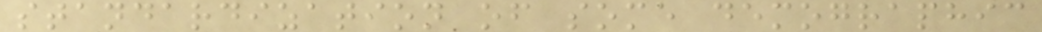standardization of some demographic
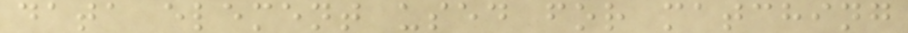data element used for matching
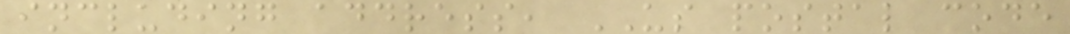including address, US postal code
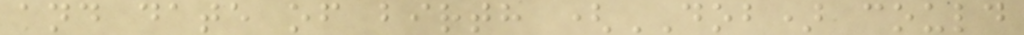and date of birth (DOB) could
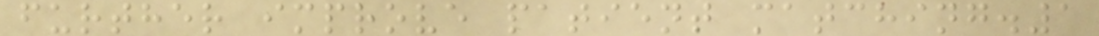further improve patient matching.1
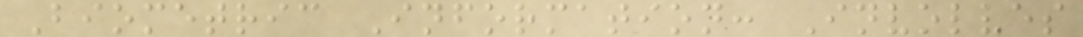Biometric Information: Involves
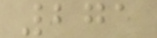271
